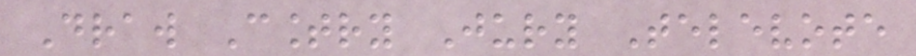Draw Country Jury Televote
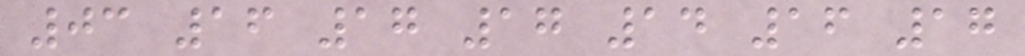03 16 17 17 14 16 17
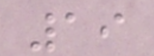19
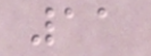11
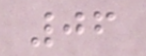06
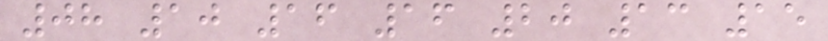08 10 16 16 20 13 15
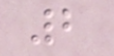2
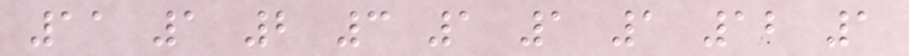11 1 2 3 1 1 1 12 1
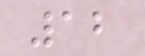12
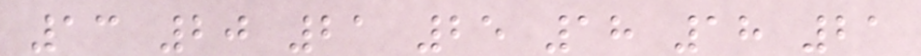13 20 21 25 18 18 21
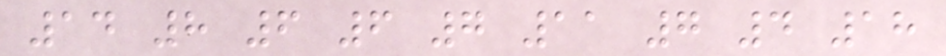14 8 6 6 7 11 7 4 18
